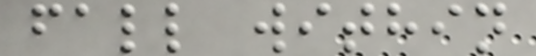fall within
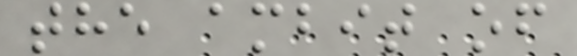the ambit of
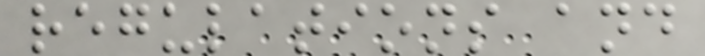regulations and
